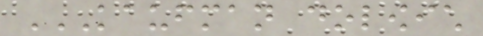KAUFMAN DOLOWICH
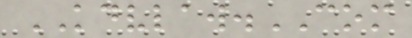KDVLAW.COM
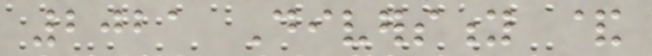2021 Diversity &
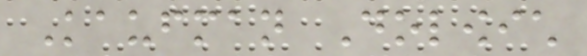Kaufman Dolowich
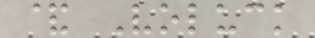& Voluck
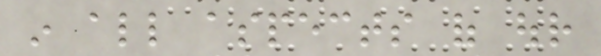in all aspects of our
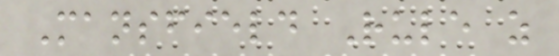Mansfield Rule as
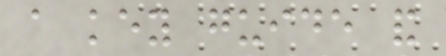a key guide and
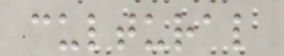cultural
